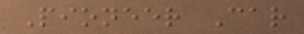Pioneer Car
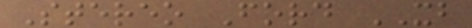Stereo Ford XB
